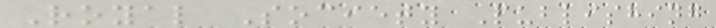Royal Society Publishing
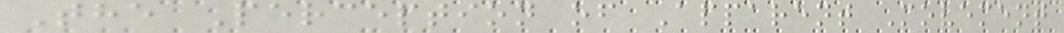The Perception of Apparent Movement
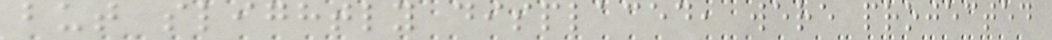but slightly displaced, were projected
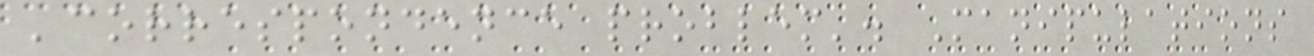'correspondence problem'. Manipulations
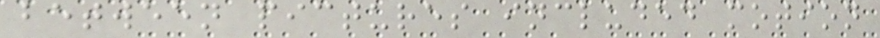between pictures included motion
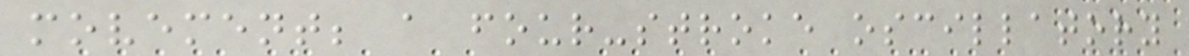movement; a four-stroke oscillatory
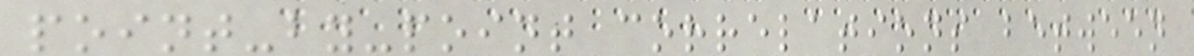point-by-point correlations between
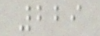229
